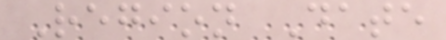Region Date
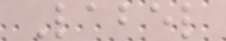Label
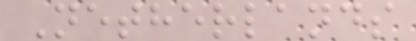Netherlands
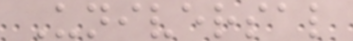Universal
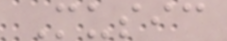Music
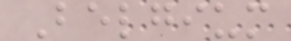Belgium
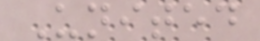United
